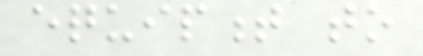equipment to
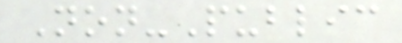Non-Public
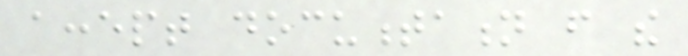accept documentation from the
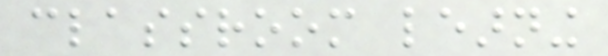classroom learning
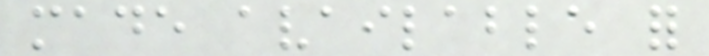made available for
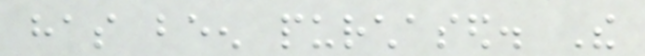has been purchased. The
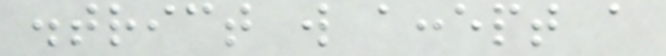district will accept a
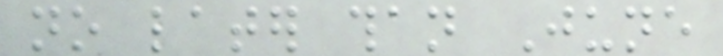no later than June
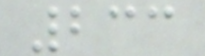233
